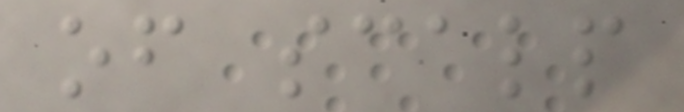of scalp
